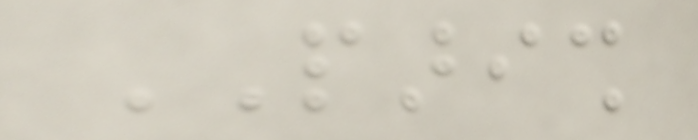PARISH
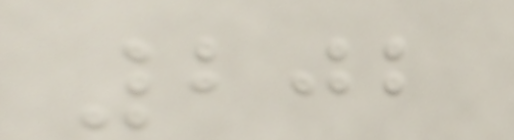202
